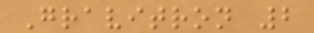Gravitron 2
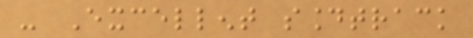- Excellent soundtrack
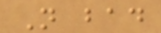Not bad
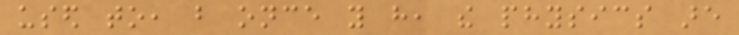used to, but once you have, the physics are
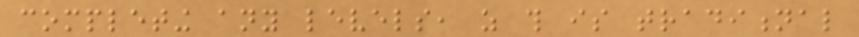completing any levels, as this is traditional
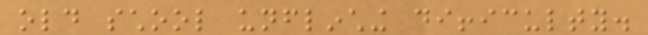old school unflinching difficulty.
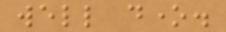well done.
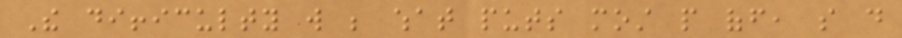The difficulty will be what puts most people off, so do
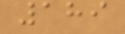189
